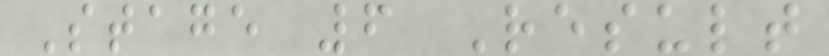Stage 6 Result
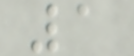1
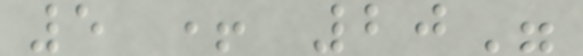5 + 20"
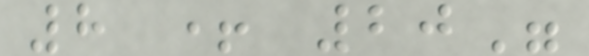8 + 20"
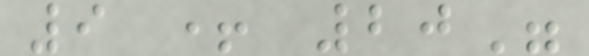9 + 20"
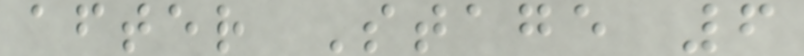after Stage 6
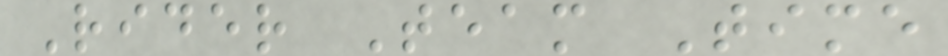Rider Team Time
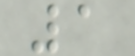1
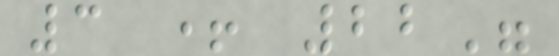3 + 22"
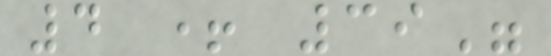4 + 39"
